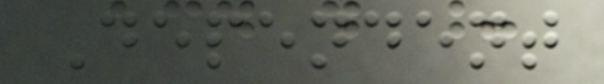Dependent
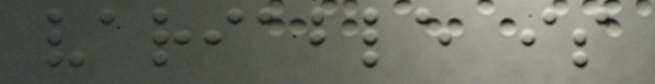variable is
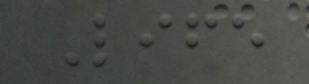Life
